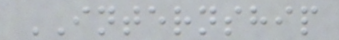INTERNSHIP
